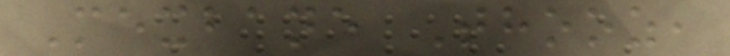Mexbane Thooz,
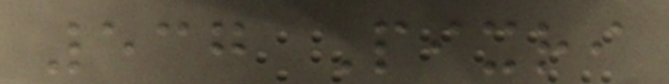537 Pixri
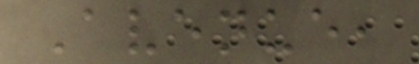Avenue,
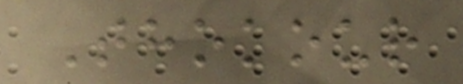Thokour
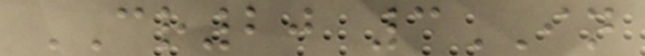CR20 3IN
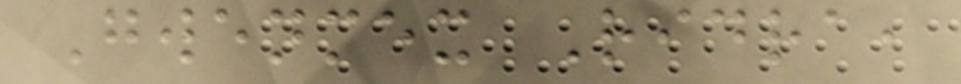Gwenmex Ridra,
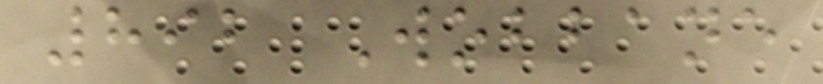892 Wobbane
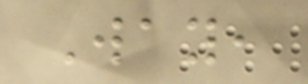Way,
